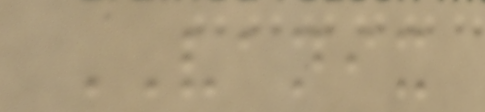VANIX
